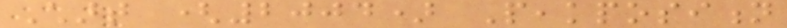Chart (2004) Peakposition
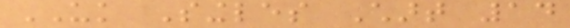UK Singles Chart 14
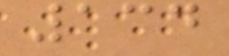134
